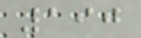190
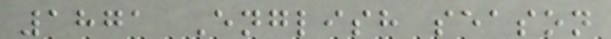1871 English season
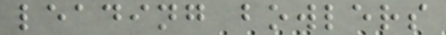leading bowlers
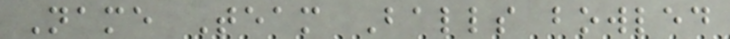Name Team Balls bowled
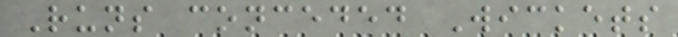Runs conceded Wickets
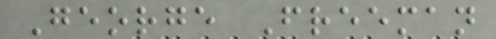George Freeman
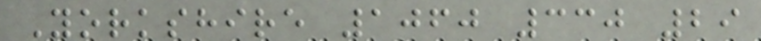Yorkshire 1060 330 29
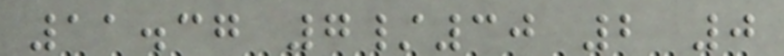11.37 7/30 2 0
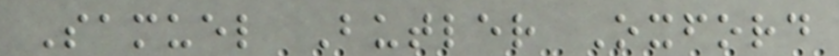Samuel Butler Oxford
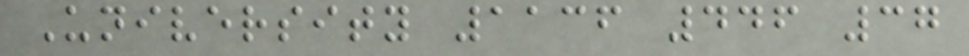University 1136 446 37
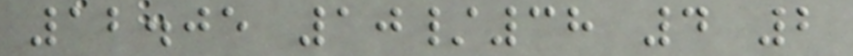12.05 10/38 4 2
